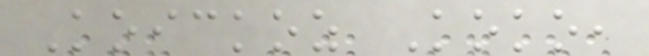Koickoz Koko,
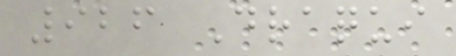926 Draqui
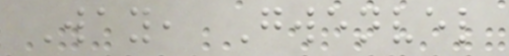Way, Gwenvel
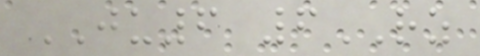JU6 6RZ
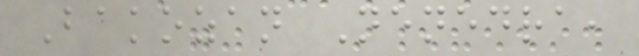Bakozan Nenedra,
